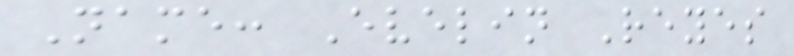Name: Evelin Reyes
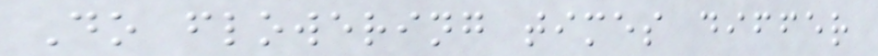Do flowering times differ
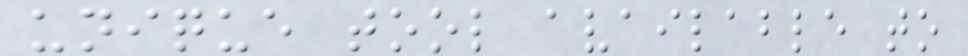unique tool available to
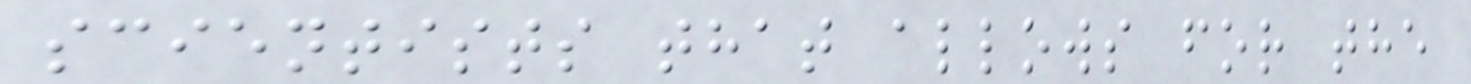scientists that allows for the
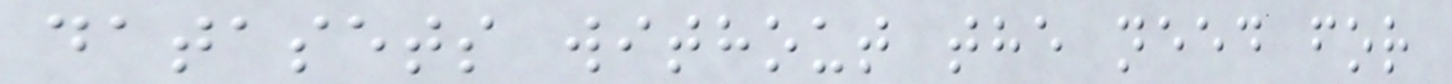datasets without the need for
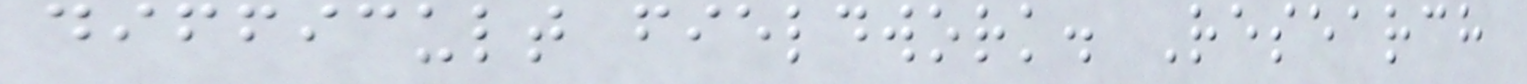difficult fieldwork. Research
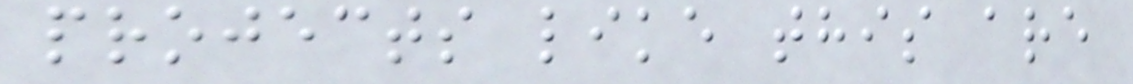projects like this are
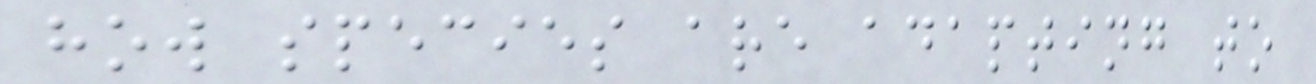how species are adapting to
